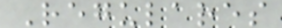Regulares
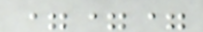===
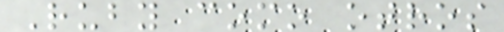Ruby como otros
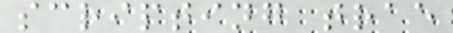scripting trae
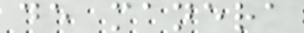de manera
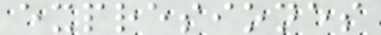expresiones
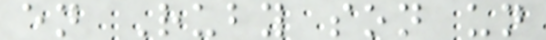en Ruby son un
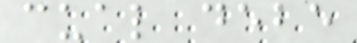cual debe
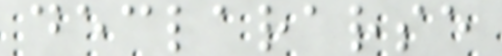declararse
